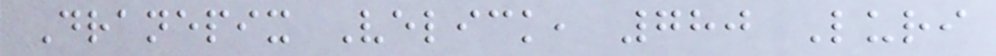Dranepix Velick, 780 Luri
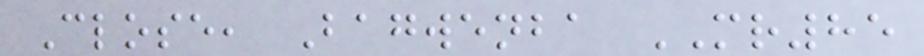Close, Bagwenba MR85
